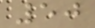50
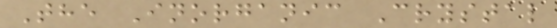The Inorganic Crystal
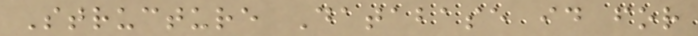Structure Database id for
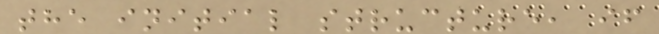the initial structure, if
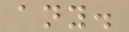any.
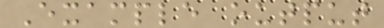Example output
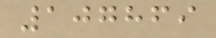107869
